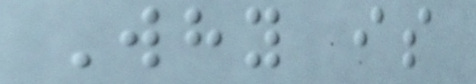Why is
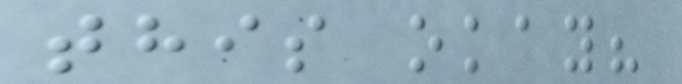this okay?
